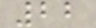22
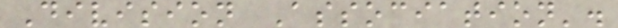Division Association'.
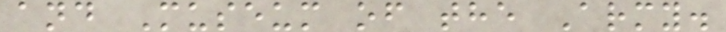and Museum of the Army.
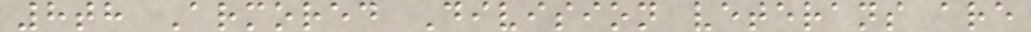8th Armored Division veterans are
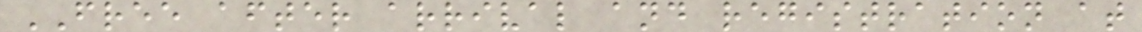FREE after arrival and registration at
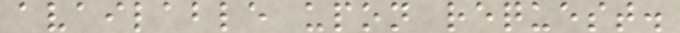available upon request.
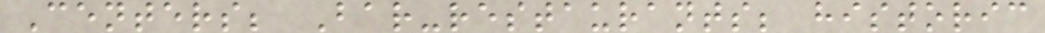Centers; Bar-restaurants; historic
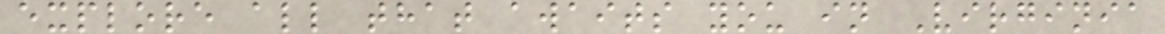explore all that awaits you in Virginia
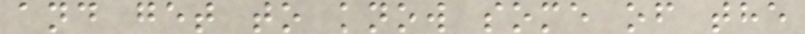and get to know some of the
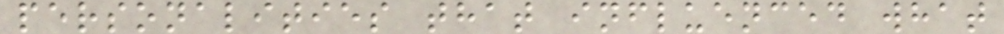personalities that influenced what
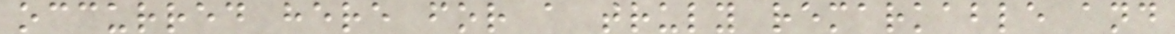occurred here for a truly remarkable and
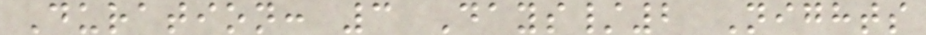Duration: 3 Days/2 Nights
